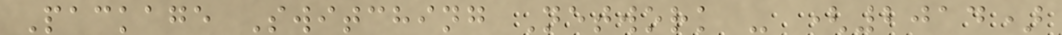Package Switching Network - (2014)
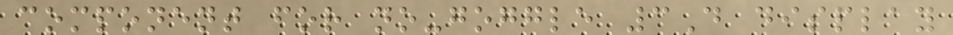component for no-goggle 3D display
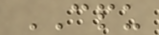CPU
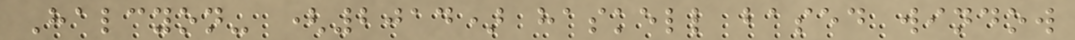Halcyon- (2014) haskell based window
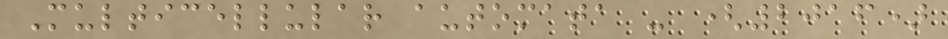Multicellular automata - (2016)
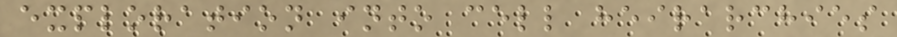exploration into cell heirarchies
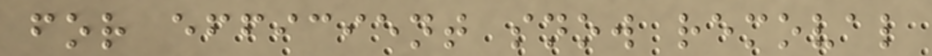for efficient snow removal
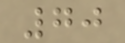70
